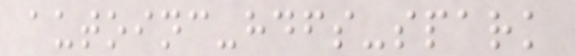autoinc-hdfs-spark
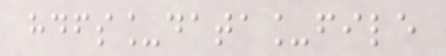hdfs_data_file
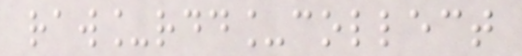raw_rdd_collect
